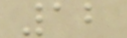12
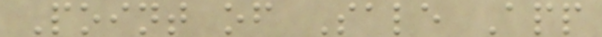Point of Sale App
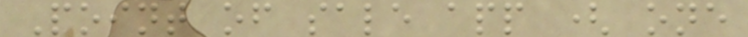Point of sale app ( one
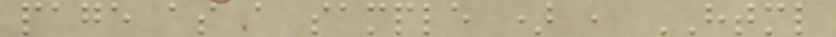page as a sample ) , HTML
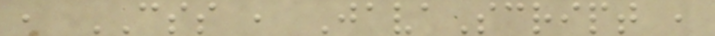, CSS , JavaScript ,
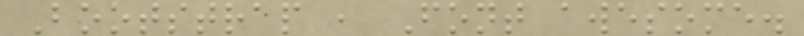Bootstrap , Font awesome.
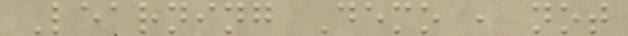Learning Demo , not
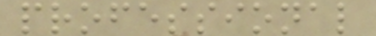professional
